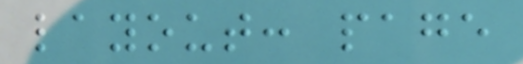layout: page
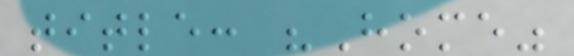title: "Home"
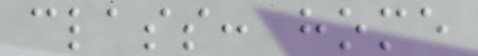class: home
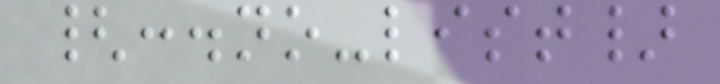{:.no-list}
